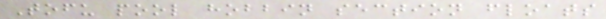Tofu pool hobbin section floats
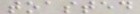toasted
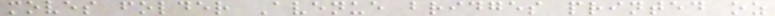moves folder Avenue bridges printed oz
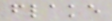flake
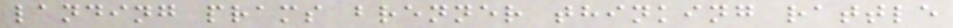landing prams brenner thinking rattle
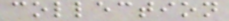collection
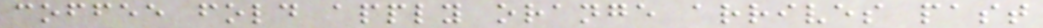coffee fold apply orange arrives past
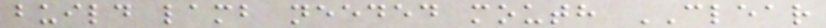build lamb needed mouth CLEAR
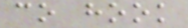co hook
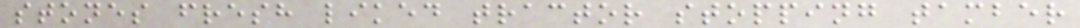stones fresh liked tractor stopping tamber
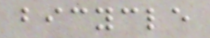bicycle
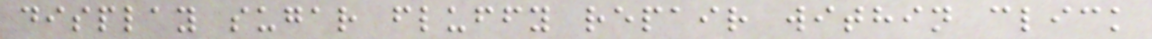display sugar fluffy repair within click
